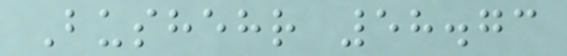Bushehr 58.73
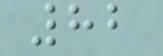82
